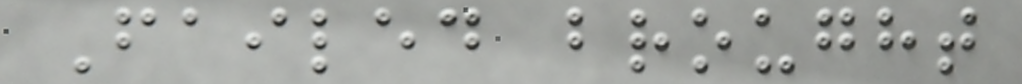Failed brought
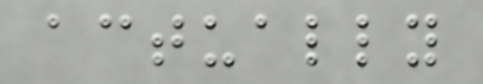actually
